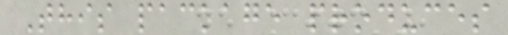This package produces
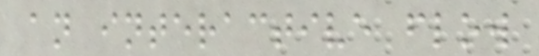an interactive flow
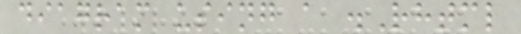diagram using a .Rhtml
